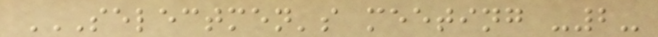SELECTMEN'S MEETING -2-
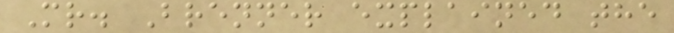Mr. Brenner explained the
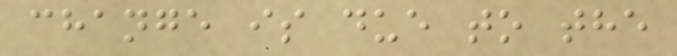change is due to the
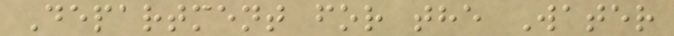Department for the Water
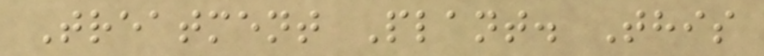Treatment Plant. This
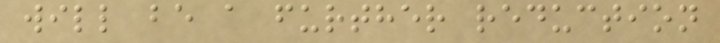will be a further reduction
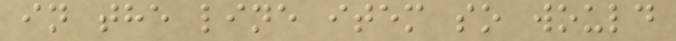in the line item so would
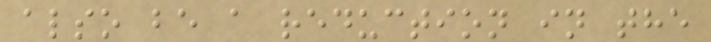also be a reduction in the
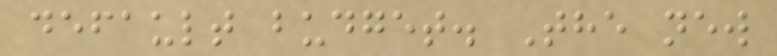default budget. The new
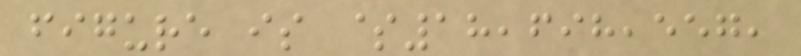figure is $18,698,557,
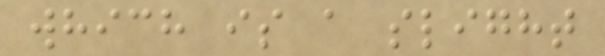which is a slight
